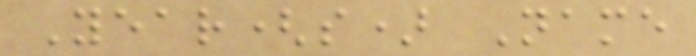Year(s) Name
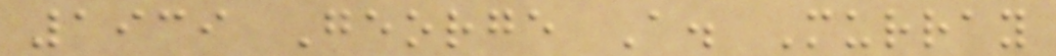1939 George A. Murray
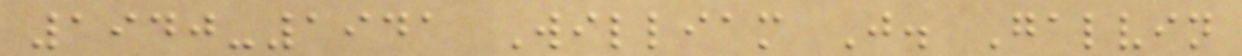1940-1941 William J. Galvin
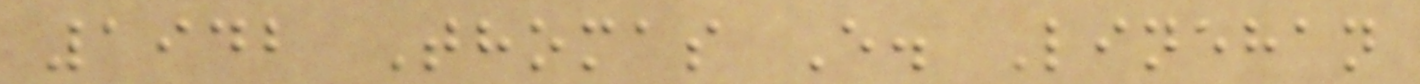1942 Thomas E. Linehan
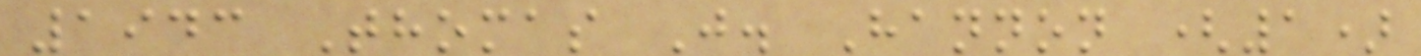1943 Thomas J. Hannon (1)
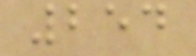254
